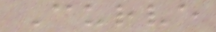Curve
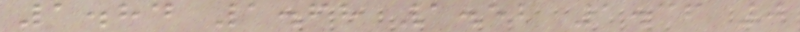1.84 1.68 1.52 1.36 0
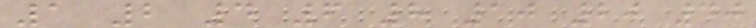1 2 4 6 8 10 20 40
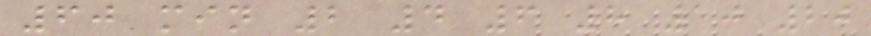60 min 2 4 6 8 10 20
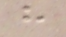h
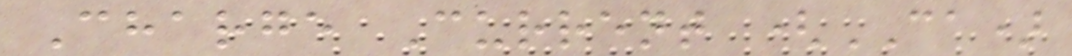Charge Current (CA)
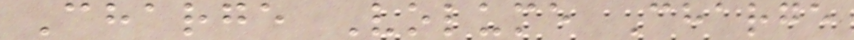Charge Volume Charge
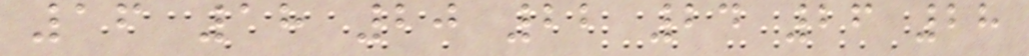16 18 20 22 24 26 28
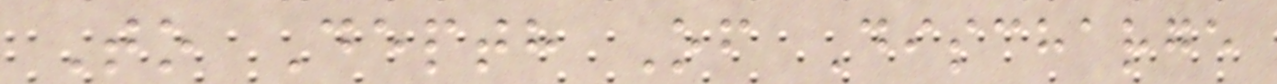To Depth Of Discharge
